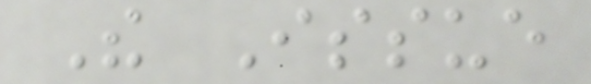The Issue
